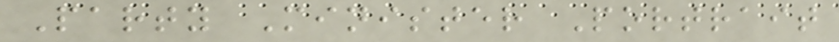Party Minister Portrait
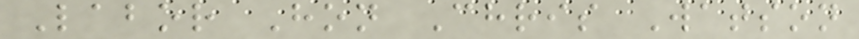Labor Hon Chris Watson
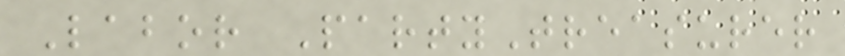Labor PartyTreasurer
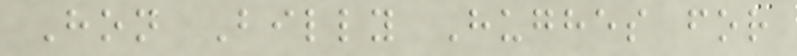Hon Billy Hughes for
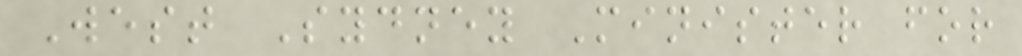West Sydney Minister for
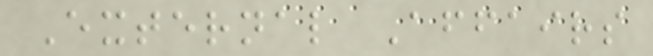External Affairs
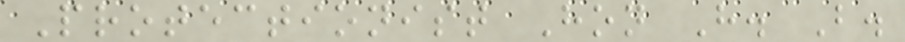Protectionist Hon H. B.
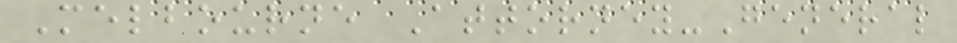Melbourne Attorney-General
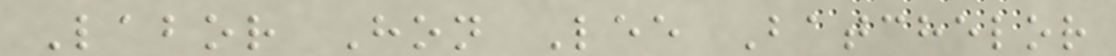Labor Hon Lee Batchelor
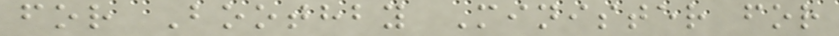for Boothby Minister for
